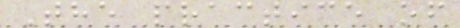The practice of
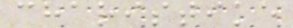charistike
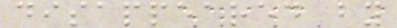disappeared by
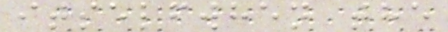itselfwhen the
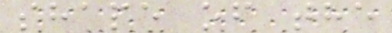shape of the
